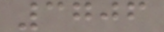3706
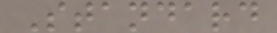Standard
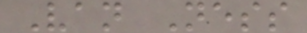Van Ness
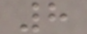8
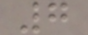7
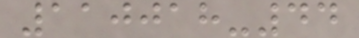110018-44
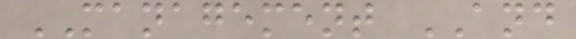MANAGEMENT AND
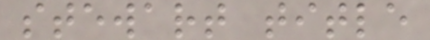stewart title
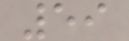59
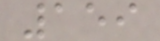159
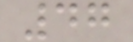47
